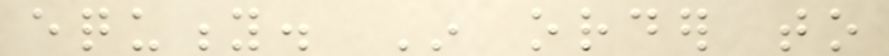equity. In order to
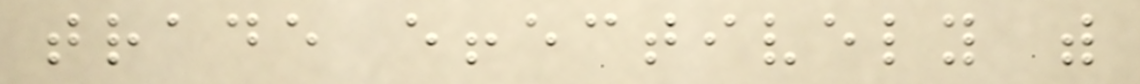trade effectively with
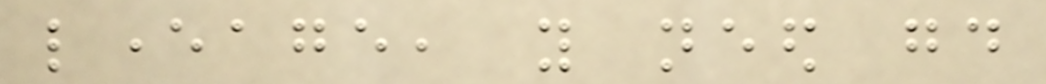leverage, you need good
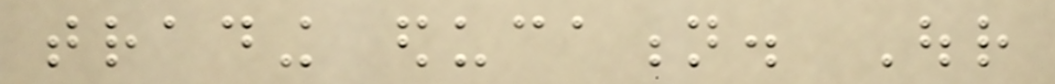trading education. Our
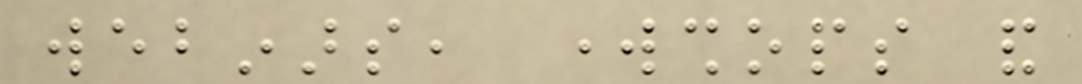webinars, workshops and
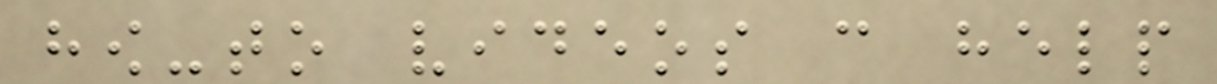how-to videos can help
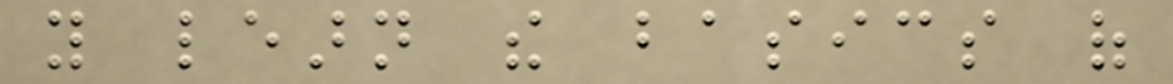you learn the basics of
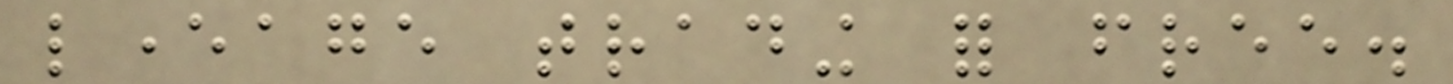leverage trading for free.
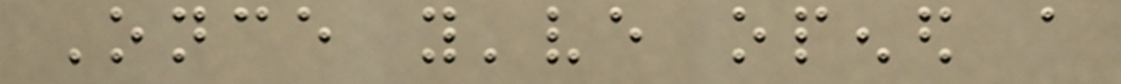Once you've opened a
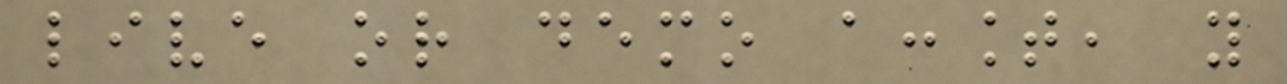live or demo account, you
